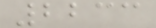2233
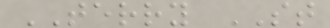TERRY ST
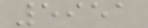5951
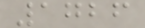1726
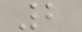2
